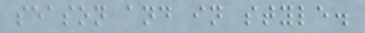season and in style.
